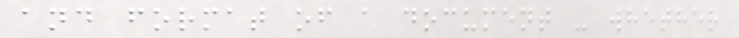and format of a document - whether
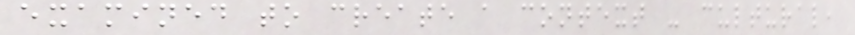examined to create a context - cultural,
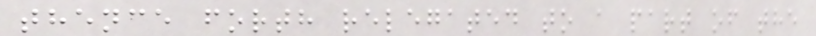thence forth relegated to a part of the
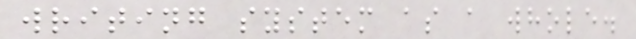writing system as a whole.
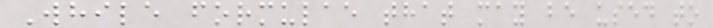While formulae that may be used to
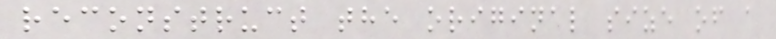reconstruct the original size of a
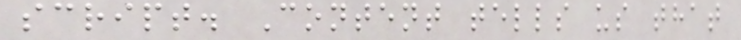script. Content tells us that
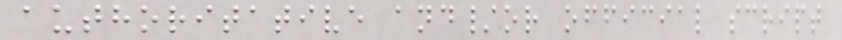authoritative and/or official script
